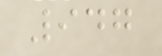947
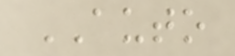AUTO
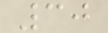30
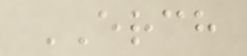ERCH
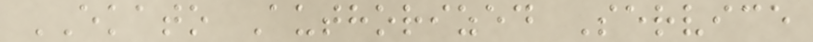EKATO Authorized Service
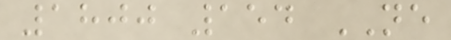1800 154 NE
